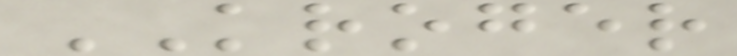KROGER
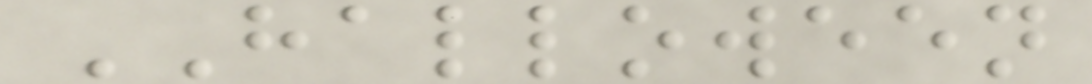HALLOWEEN
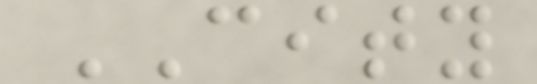CITY
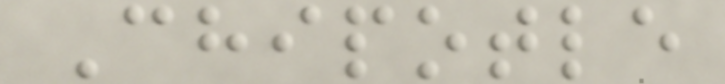Chipotle
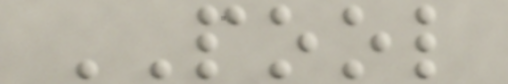POOL
